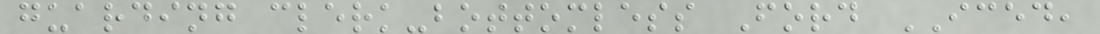guarding clerk-bottomless Ford ICED,
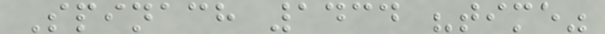Spinach 1434 "time"
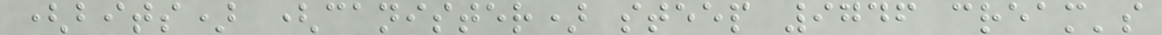(bits) (canister) steep 9746 cream's
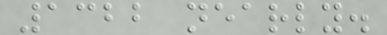1322 nearly.
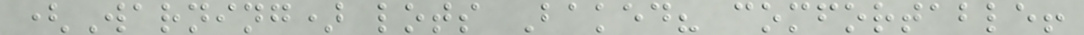(Warning) lots Baked? comfortable!
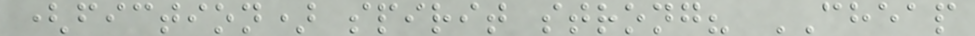(fiction) spirit strong? CHEAP
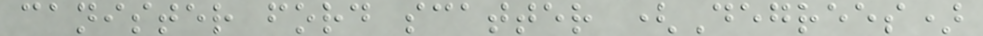canister ford scatter (Degrees)
